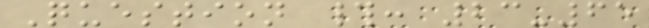Question #: 23-65
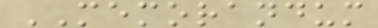MEMORANDUM
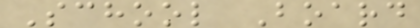School Board
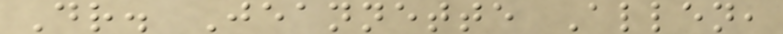Dr. Jeannette Allen,
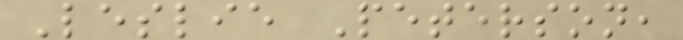Leslie Peterson,
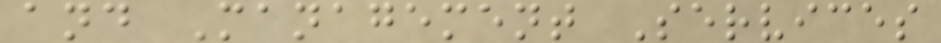and Management Services
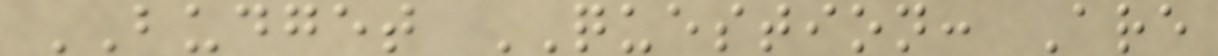BUDGET QUESTION: Are
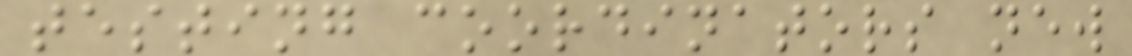testing coordinators new
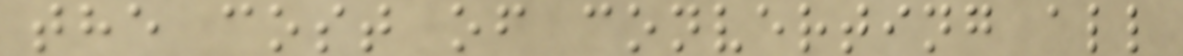the cost of converting all
